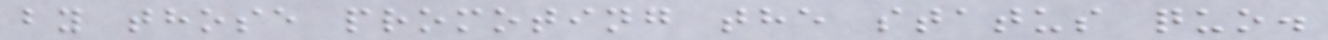by those promoting the status quo.
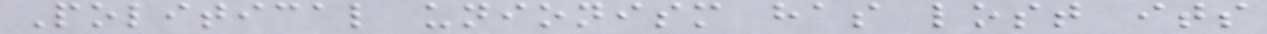Political unionism has lost its
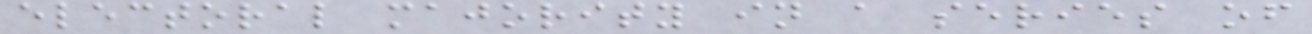electoral majority in a series of
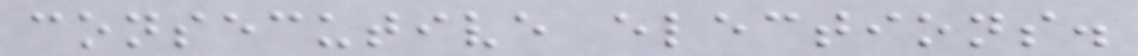consecutive elections.
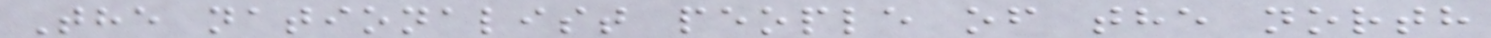The nationalist people of the north
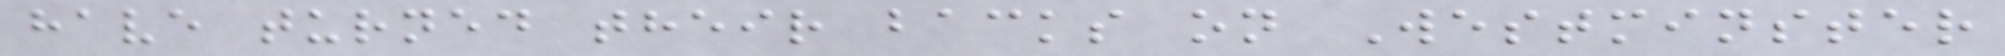have turned their backs on Westminster
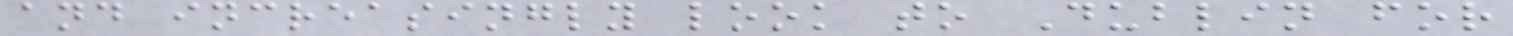and increasingly look to Dublin for
